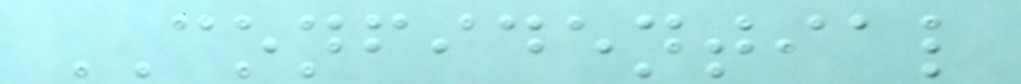CONFIDENTIAL
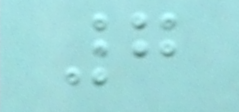7
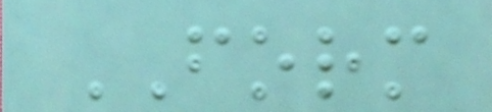FORM
